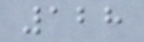128
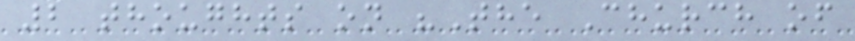2 thoughts on "The Church of
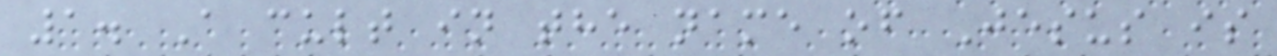1. A cult in the name of Jesus is
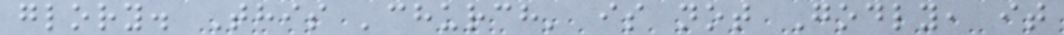glory. This 'church' is not Godly, it
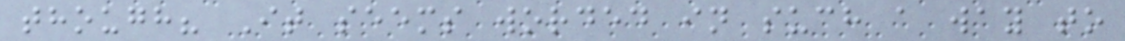though? It seems worded in such a way to
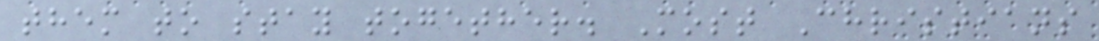them to stay together. Most Christians
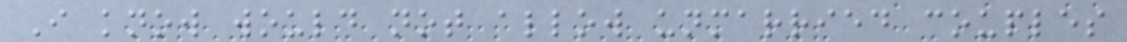I know would not allow unmarried couples
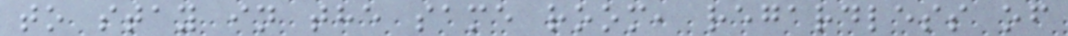to stay in the same room, regardless of
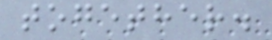together.
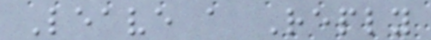Leave a Reply
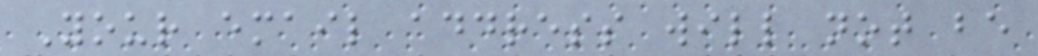Your email address will not be
